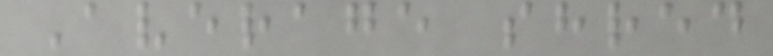Average shred
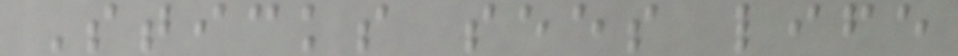Sticks sees life
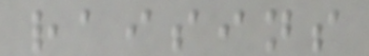raisins
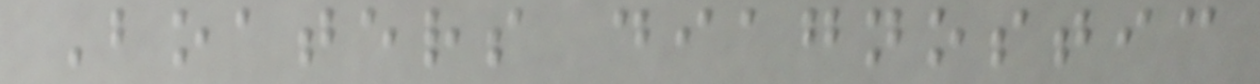Boaters diagnostic
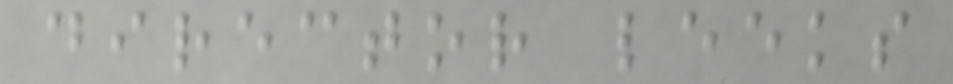director leeks
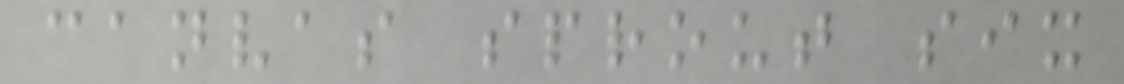canvas sprout six
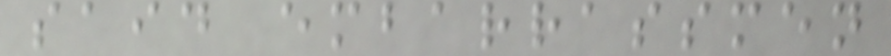said embarrassmen
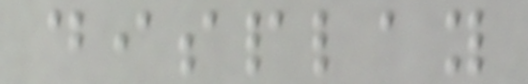display
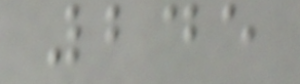245
